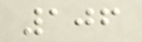106
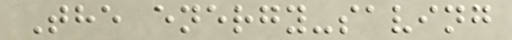The energy-saving
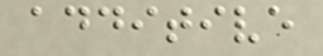additive
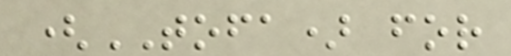(TOFA) for
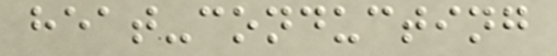heat-conducting
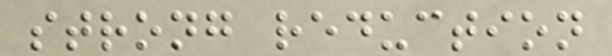strong reduction
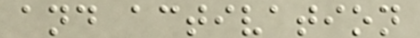and activation
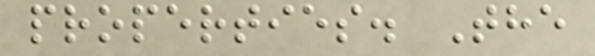properties. The
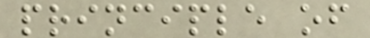principle of
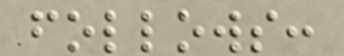follows:
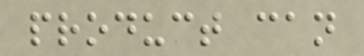product can
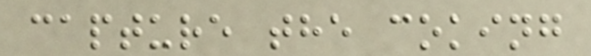capture the coking
